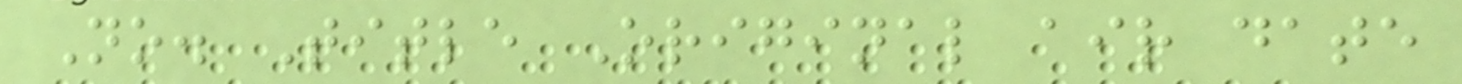No. Title Original air date
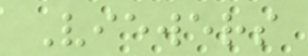Viewers
